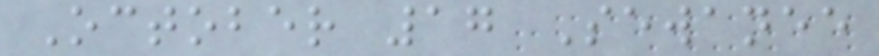October 17 Sewanee
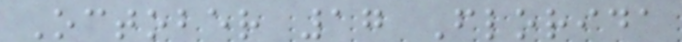October 17 Florida
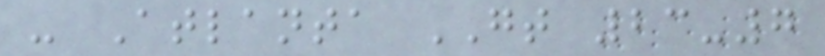- Atlanta GT 23-7
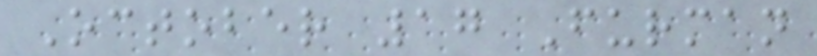October 17 Furman
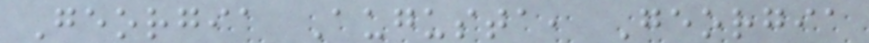Georgia Augusta, Georgia
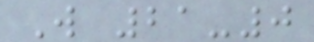W 21-0
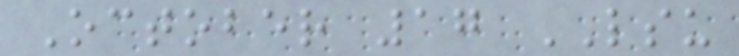October 17 LSU
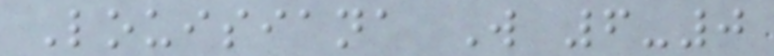Louisiana W 6-0
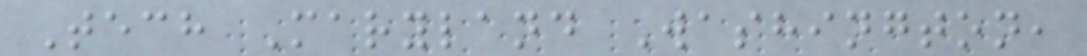Tech Maryland Washington,
